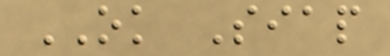OK Siap
